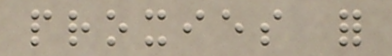proxies for
